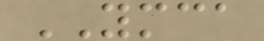YMCA
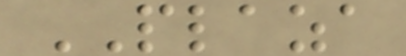PLAZA
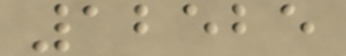12525
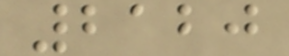2120
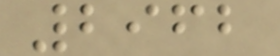2962
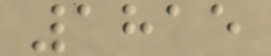1815
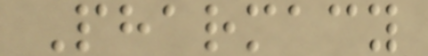Pharmacy
